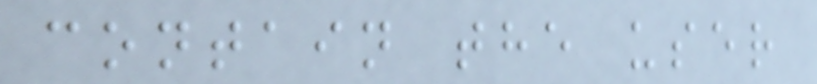contain the user
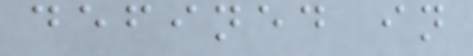defined in
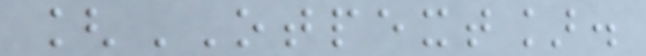[OTPEXT].
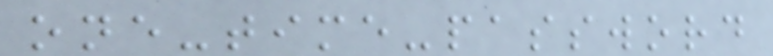one-time-password
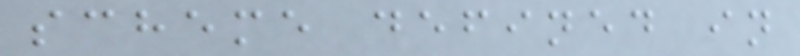scheme defined in
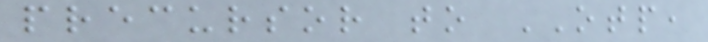precursor to OTP,
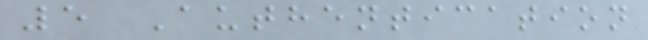5 Authentication
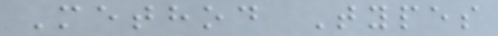Method Types
